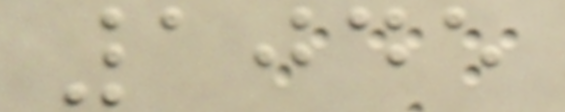1045
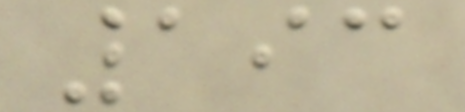193
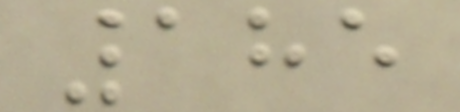185
